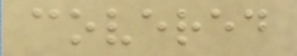covered
